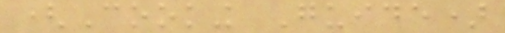(Cooking Guide)
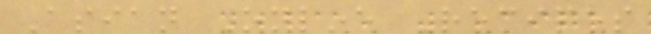Asian Online Recipes
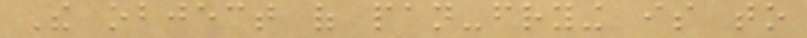The object of pan-frying is to
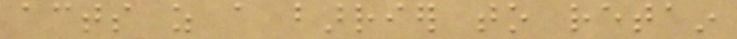acts as a barrier to retain
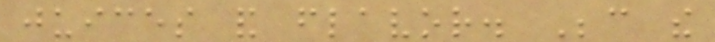juices and flavor. Because the
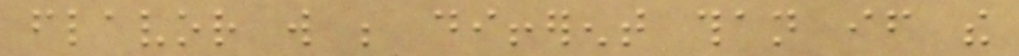flavor will be different than if the
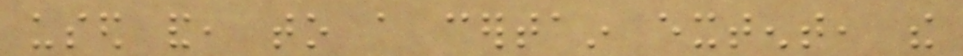used and, to a certain extent, the
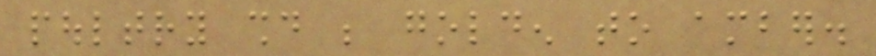poultry should be golden to amber.
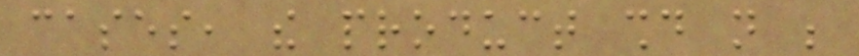cases, the product should not be
